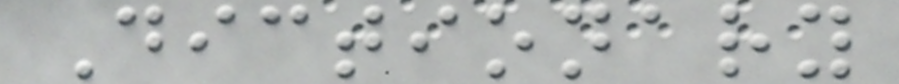Dictionary
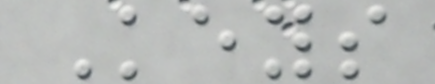Keys
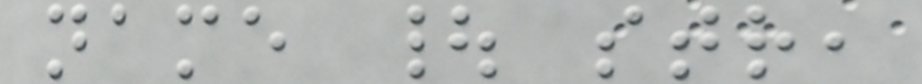name | str,
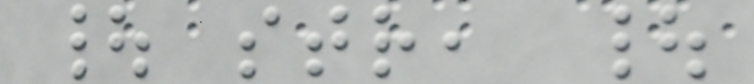| str, |
